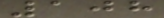108
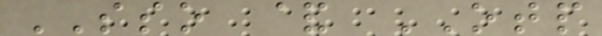SSO & OTP
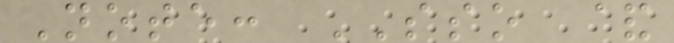Note: SSO &
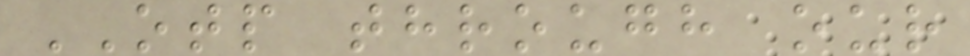OTP through our
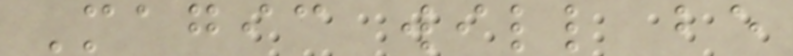Magic will be
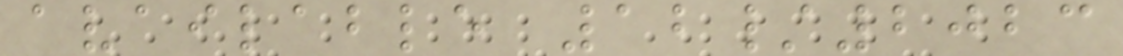available 12/2023
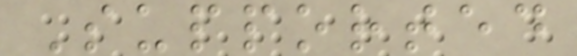Supported
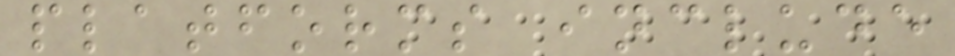platforms include
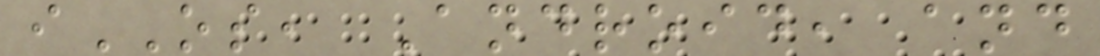iOS, Android, and
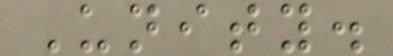Unity.
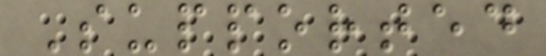Supported
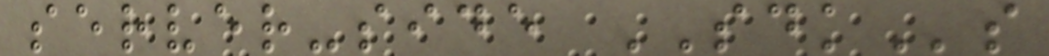server-side SDKs
